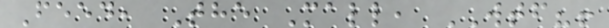Feed, The Mall, WTF?!
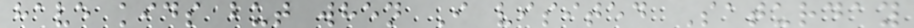have kids but when I visited Saturday
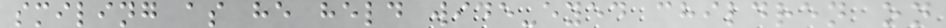smiling as he held wide-eyed children on
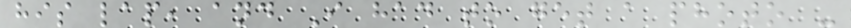his lap, and I had to get a photo -
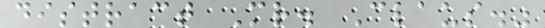distract Mr. Claus."
